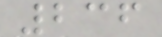236
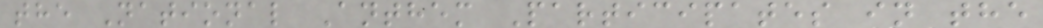the National Anthem Participates in the
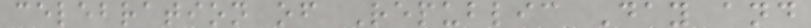celebration of Republic Day and
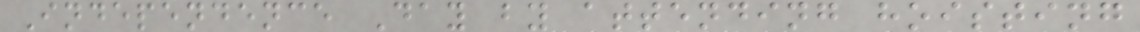Independence Day by attending hoisting
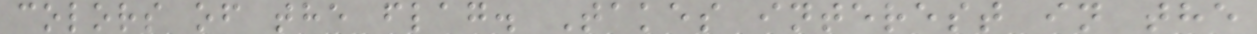colors of the flag. Takes interest in the
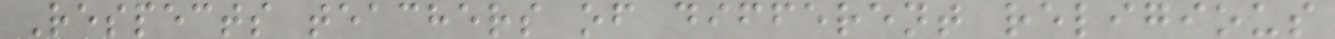Respects teachers of different religious
